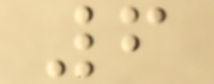6
